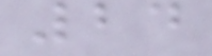24
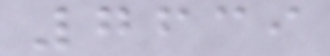7639
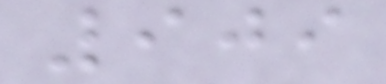909
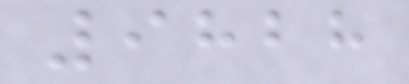9828
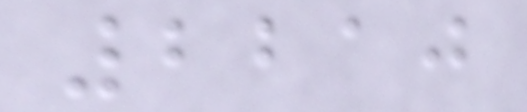2210
